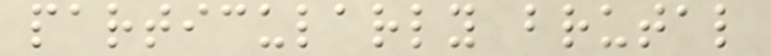particularly brutal
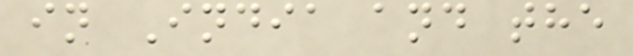in India and the
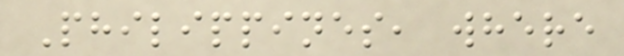Philippines, where
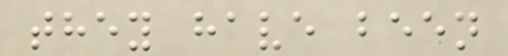they have been
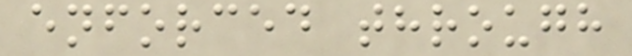enforced through
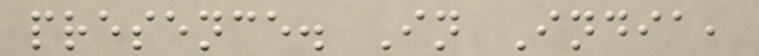presence. In India,
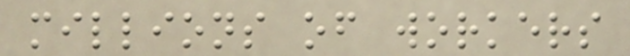millions of workers
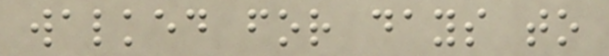walked for days to
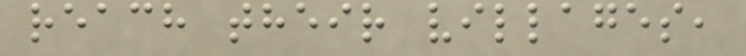reach their villages,
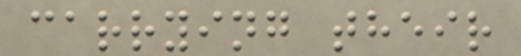carrying their
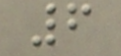6
